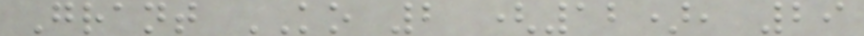Grant KO 2 (12), 29
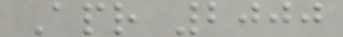Apr 2000
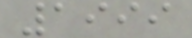1999
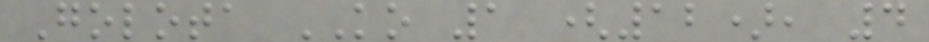Golota KO 1 (12), 4
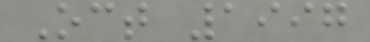Oct 1997
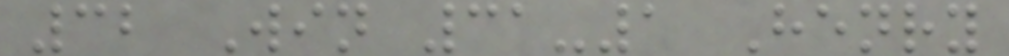32 Win 31-1 Henry
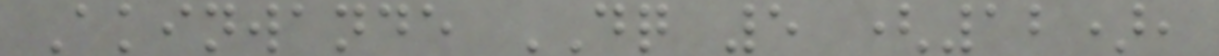Akinwande DQ 5 (12),
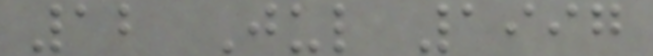12 Jul 1997
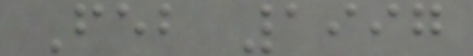Feb 1997
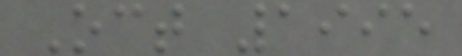Oct 1995
